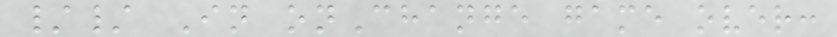// In onChange game over:
